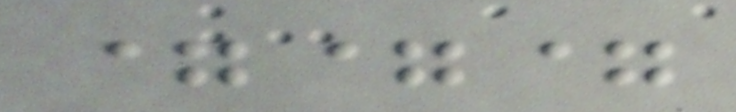===
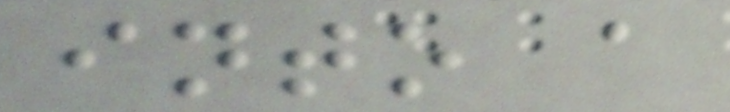into a
